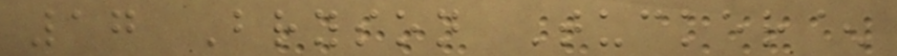17 Bryson Tucker^
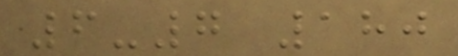6-7 180
